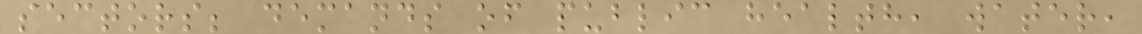sectors; demands of public health, water,
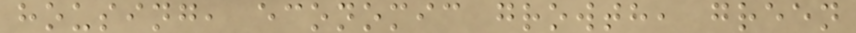housing, economic growth, green
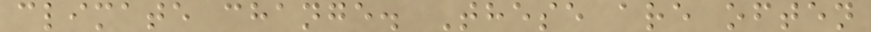climate change. These are often
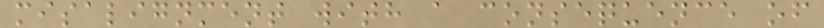misalignment with a consequence of
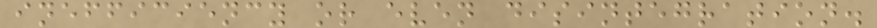inefficiency or even disintegration.
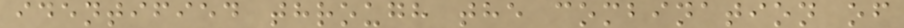identified through the combination of
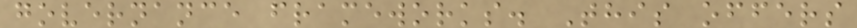governance frameworks. This offers
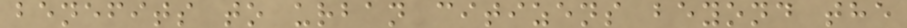benefits to urban citizens beyond the
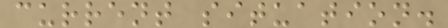current situation.
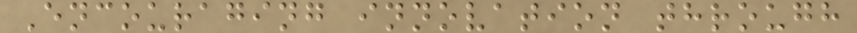Encouraging innovation through
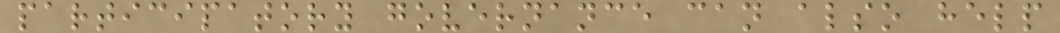participatory governance can also help
